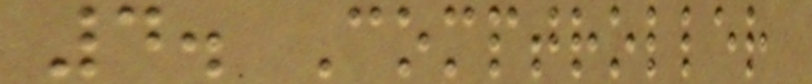4. Comptroller
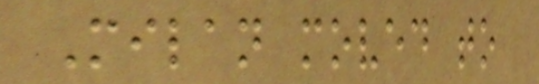Milan moved to
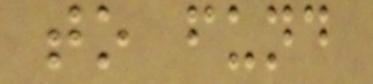to fund
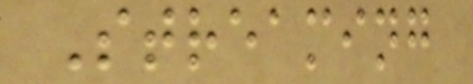Streaming
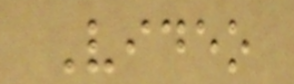Video
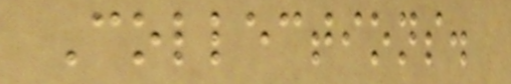Collections.
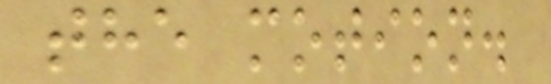the motion.
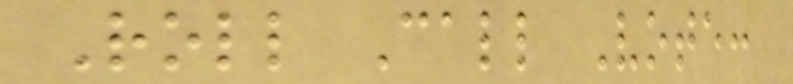Roll Call Vote:
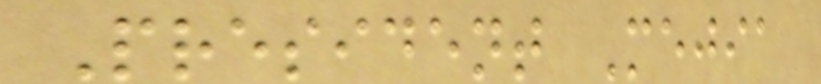President Mejia
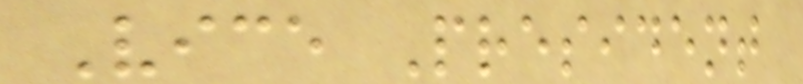Vice President
